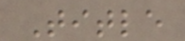Title
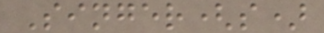Singer(s)
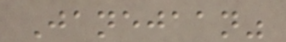Janejaan"
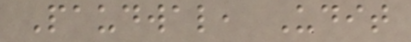Paudwal, Udit
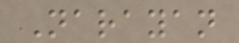Narayan
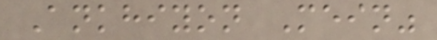Ankhiyon Mein"
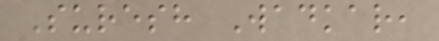Suresh Wadkar,
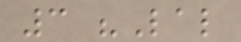3 "Lal
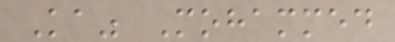Ka" Mohammed
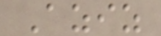Aziz
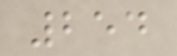254
